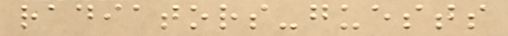radiators-guests
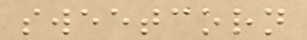sweetcorn
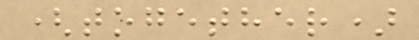(together)
